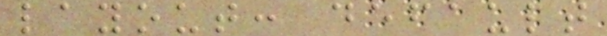layout: default
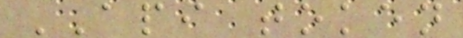API token
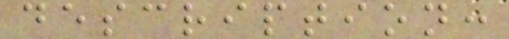description:
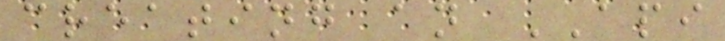creating an API
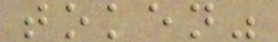token"
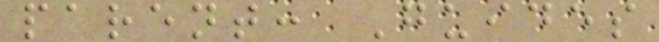parent: Guides
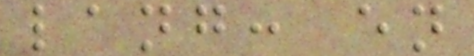lang: en
